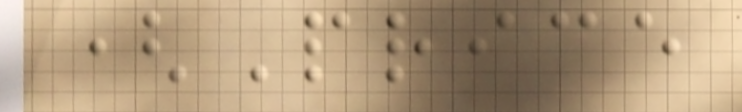(Price
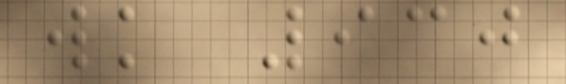wk 930
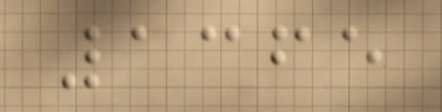1365
